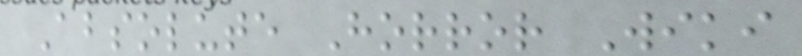Absolute Horror Wiki
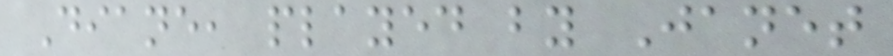Diane, played by Janet
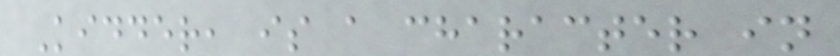Kidder, is a character in
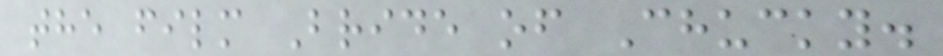the film Bride of Chucky.
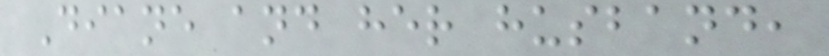Diane and her husband,
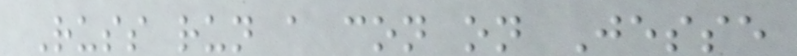Russ run a con on Jesse
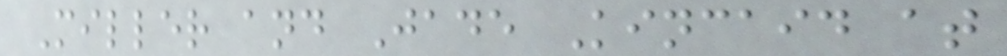Miller and Jade Kincaid at
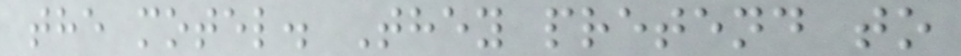the motel. They pretend to
